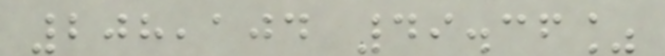208,104 49.36%
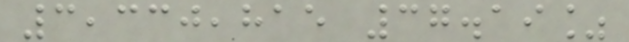3,330,815 37.19%
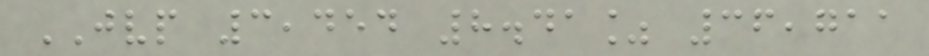JVP 3,454 8.41% 36,711
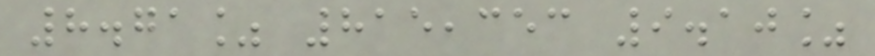8.71% 815,353 9.10%
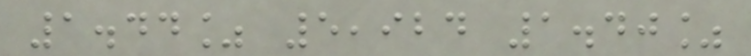1.44% 5,924 1.40%
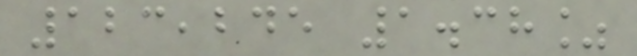123,245 1.38%
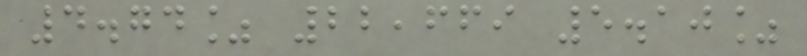4.74% 22,669 5.10%
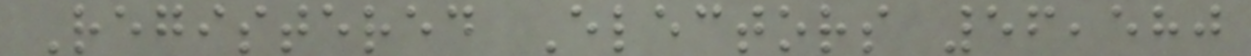Registered Electors 56,580
